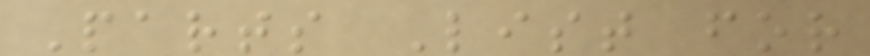Parts List for
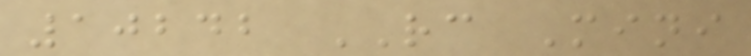10242 RC Mini
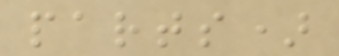parts)
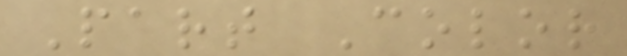Part Color
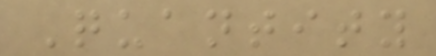Quantity
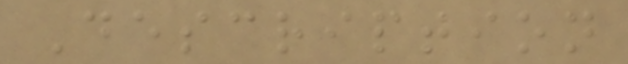Description
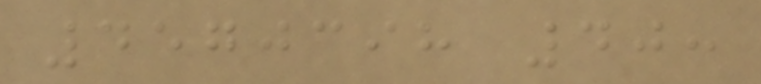4570398 40:
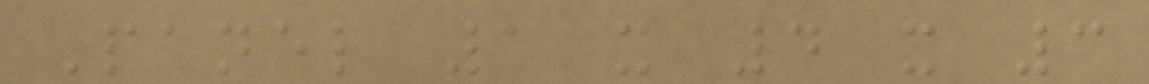Panel 1 x 4 x 3
